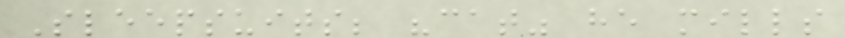Sleepsuits; "cat" he mills
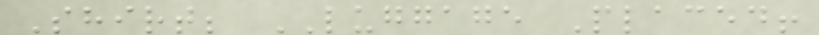Shirt; LUGGAGE Placed!
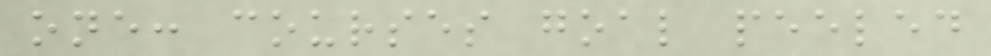one: courses goal peeled
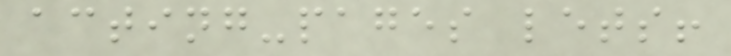acting-pages lets!
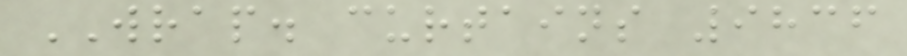WRAP. curtains 9836
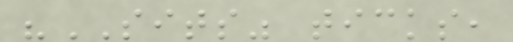"SITS" ticks,
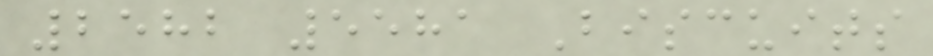2582 5581 Biscuits
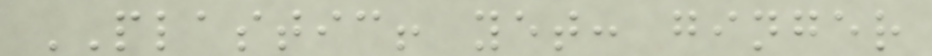PLASTIC! yet: ginger
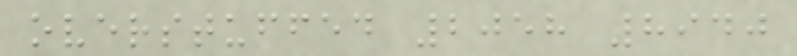overstuffed 2058 8940
